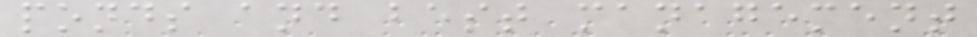ponds and best management
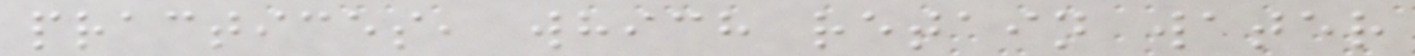practices, which retain water
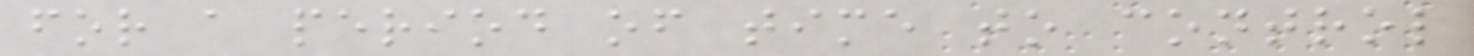for a period of time to control
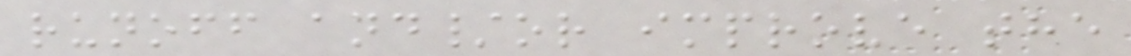runoff and/or improve the
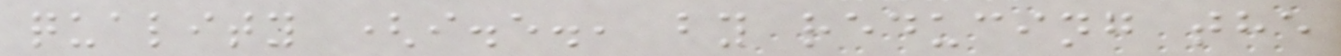quality (i.e., by reducing the
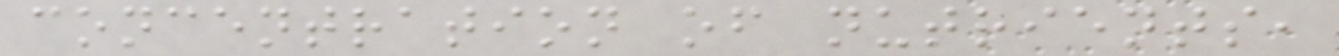concentration of nutrients,
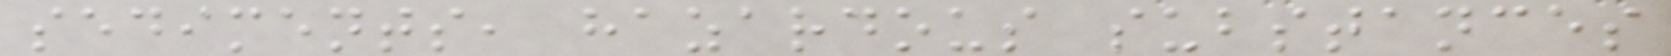sediments, hazardous substances
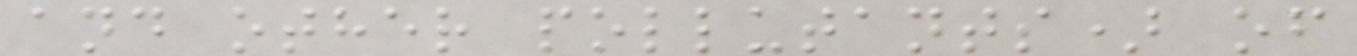and other pollutants) of
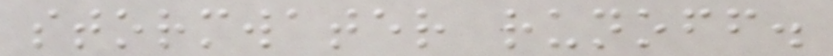stormwater runoff.
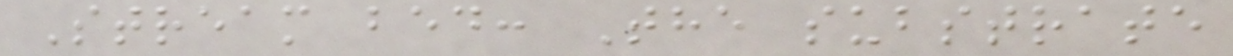Stream bed: The substrate
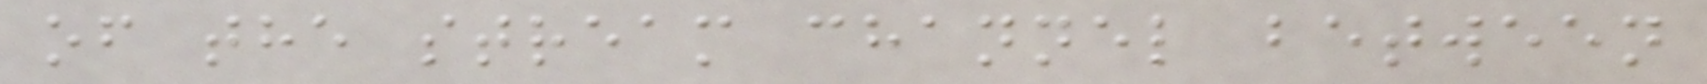of the stream channel between
